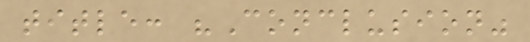title: "Conclusion"
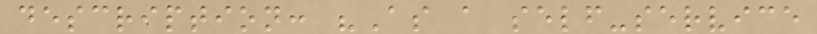description: "As a self-service
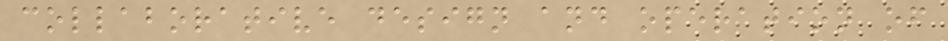collaborative design and operation of
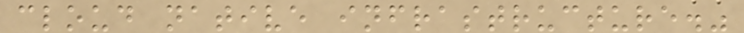cloud native infrastructure."
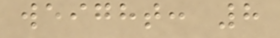weight: 8
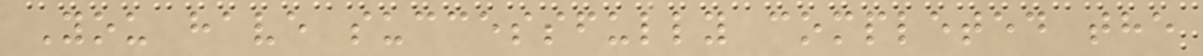You have successfully completed the
